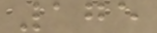175
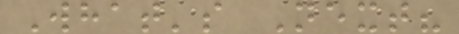What's Next?
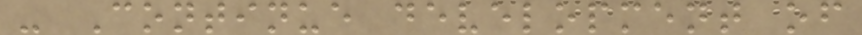- Continue development of
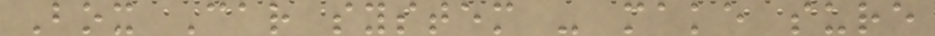Box Car system - make sure
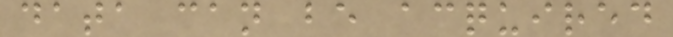data can be acquired
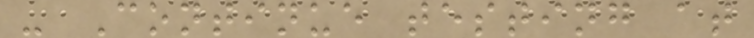- Continue testing at
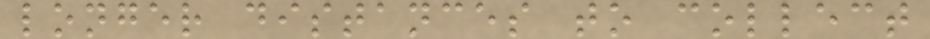longer distances to collect
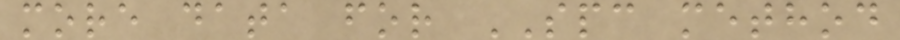more data for SPC method
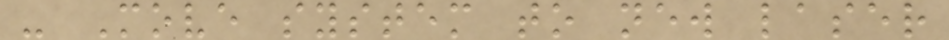- Move system to new laser
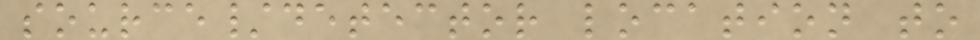source/detector location to
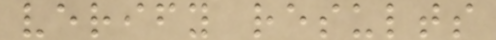verify results
